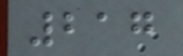217
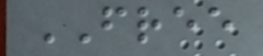FREE
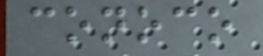conoco
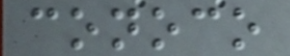conoco
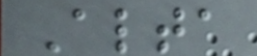Alta
